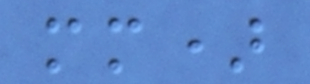mm)
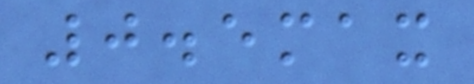0.5max
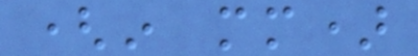(in mm)
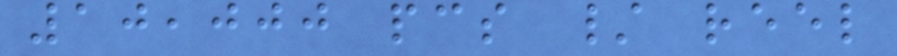10,000 pcs / reel
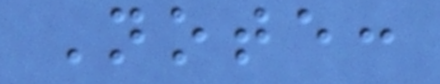Note:
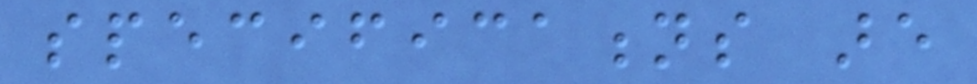specifications are
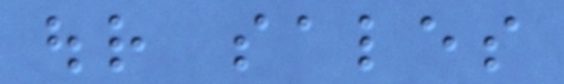our sales
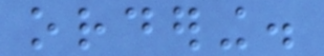ordering.
